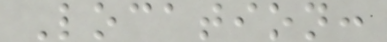Location:
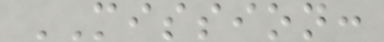MISSION:
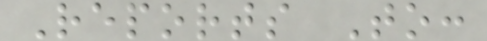Reports To:
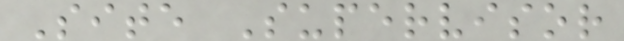Site Supervisor
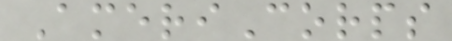AmeriCorps
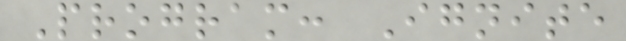Program: Ignite
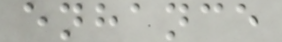enhance
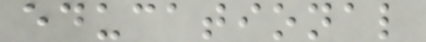educational
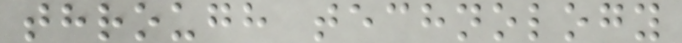through technology
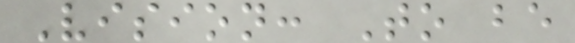Vision: To be
